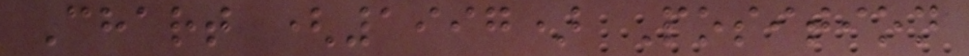Chart (1997) Position
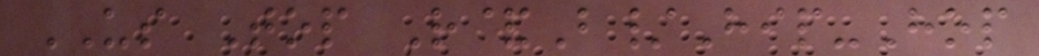US Top R&B/Hip-Hop
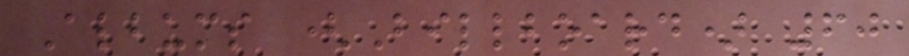Albums (Billboard) 60
